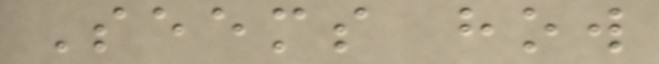Seems how
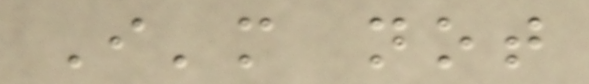I'm not
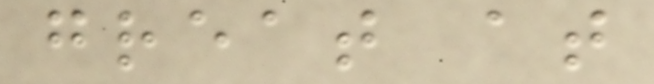great at
